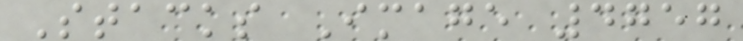Stacks Image 4757
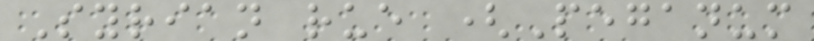Syrian rue (Peganum
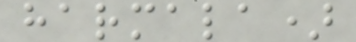harmala)
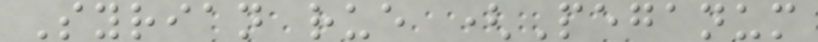Syrian rue (Peganum
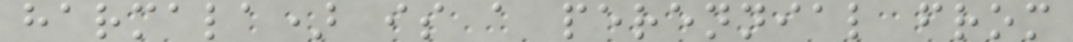harmala) is a perennial from
